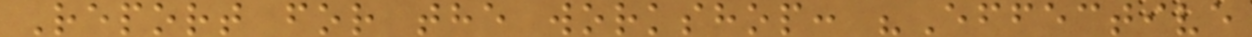Report for the workshop: "Effective
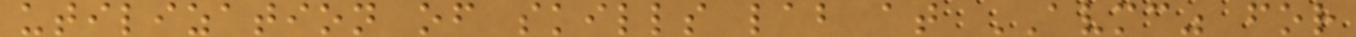utilization of skills lab at AVMC" for
